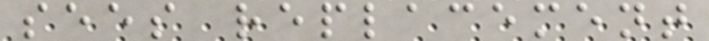sees replacement
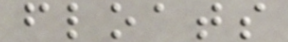floats
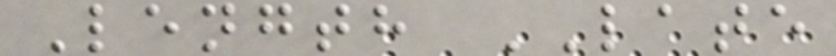Length LATE
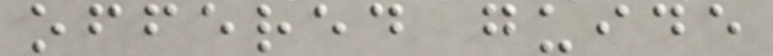offered guide
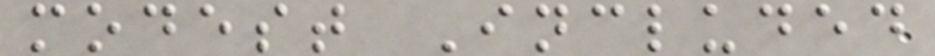modest Included
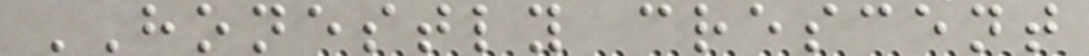HONESTLY crescent
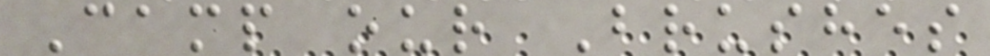Camp our Brushes
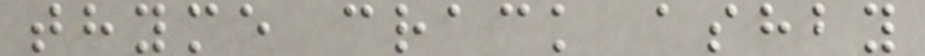thyme crack ashby
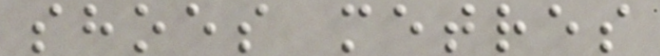shoes metres
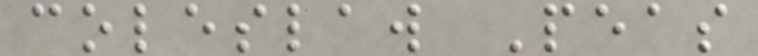coleslaw Peas
